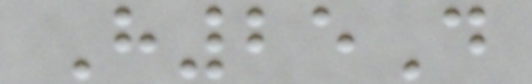H25D
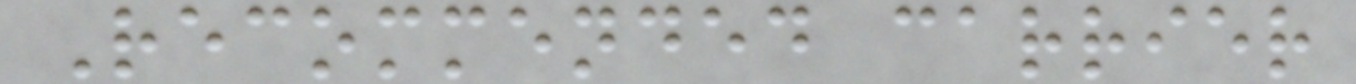Recommended carrier
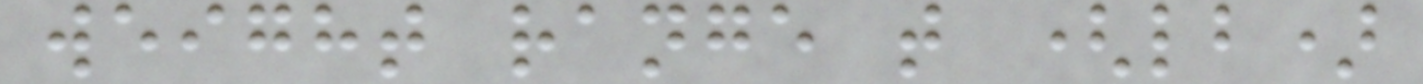weight range t (lb)
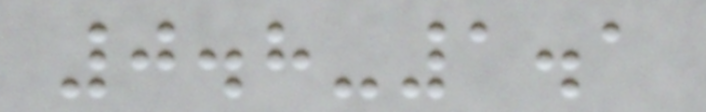0.8-1.1
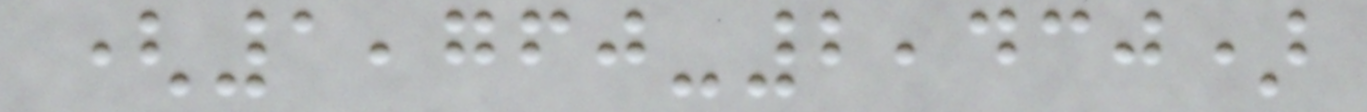(1,760-2,430)
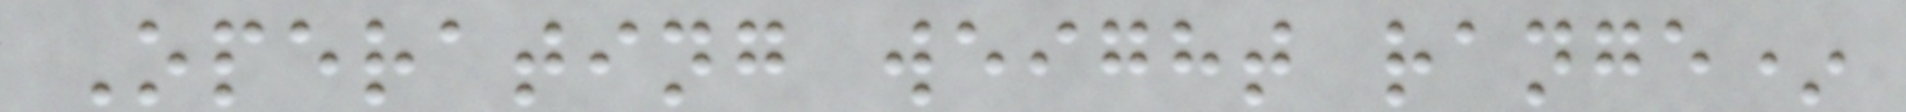Operating weight range*
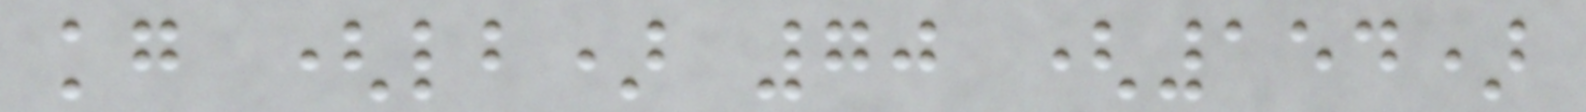kg (lb) 70 (154)
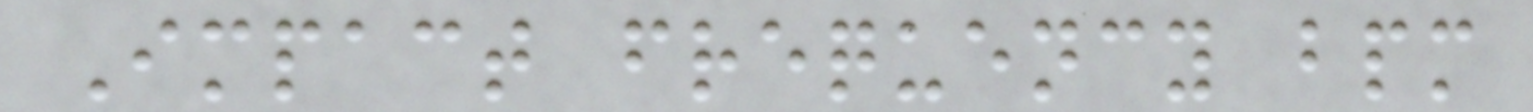Impact frequency bpm
